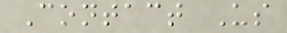Contact Us
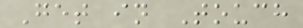Get in Touch
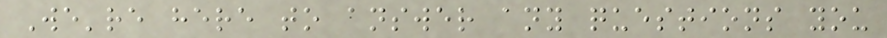We're here to answer any questions you
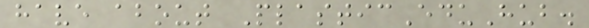have about PlasticEduHub.
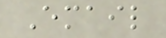Email
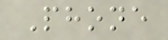Phone
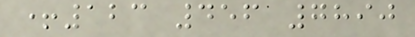+123 456 7890
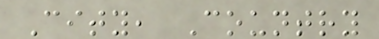City, Country
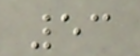53
